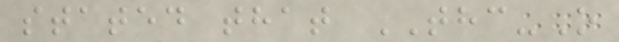stated that THC-O
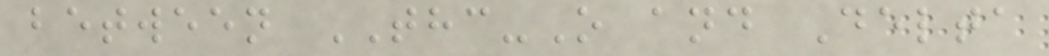between THC-O and Delta
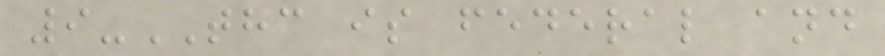9-THC is federal and
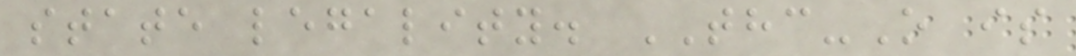state legality. THC-O is
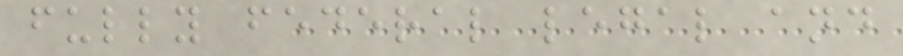fully federal legal and
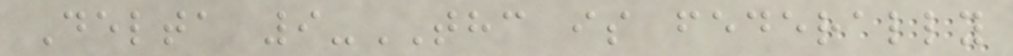Delta 9-THC is federally
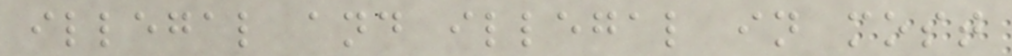illegal and illegal in most
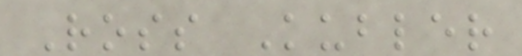Ross Kubler
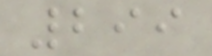299
